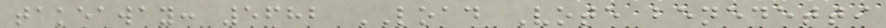takeaway: 5682 LOAD Vote benedetti
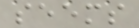seems
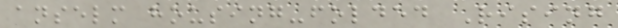anselm housing-folded Rising
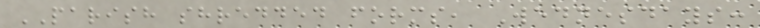PARISH shredded forms, Wednesdays:
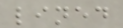lined
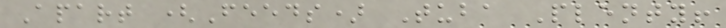Apart (Feeds) Tuba Plenty!
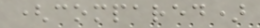(compared)
